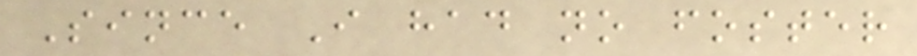Since I had no foster
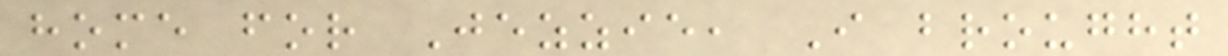home for Jezzie, I brought
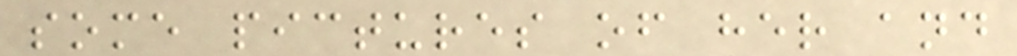some pictures of her and
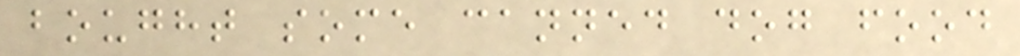bought some canned dog food
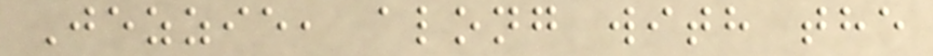Jezzie, along with the
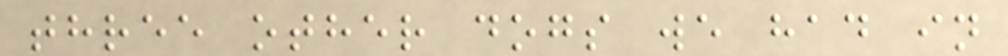three other dogs we had in
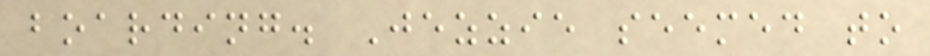boarding. Jezzie seemed to
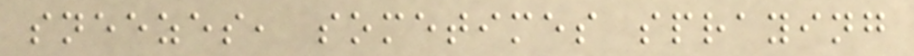sneezes, sometimes spraying
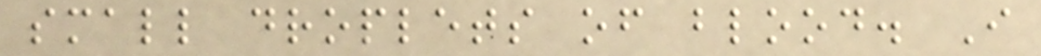small droplets of blood. I
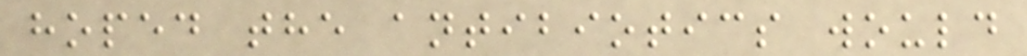hoped the antibiotics would
